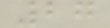27
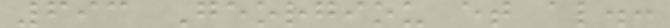693 Georgiou et al.:
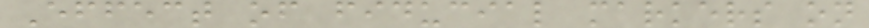Effect of fiducial markers on
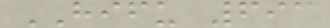HIFU 693
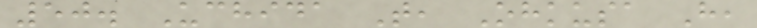50. Uchida T, Ohkusa H,
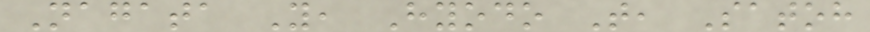Nagata Y, Hyodo T, Satoh
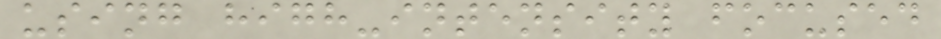using high-intensity focused
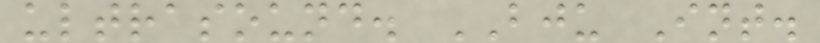ultrasound. BJU Int.
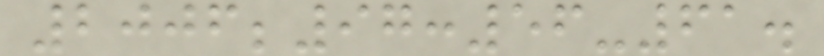2006;97:56-61.
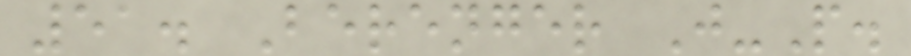51. Berenger J-P.
